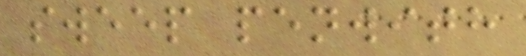sweep penwith
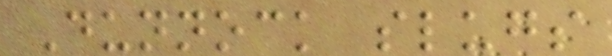Dunnock slugs
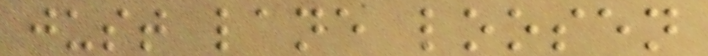just lane loosen
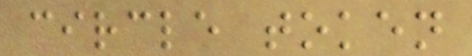circle token
